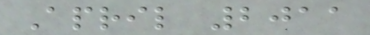April 2011
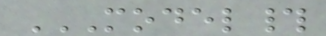MODEL#
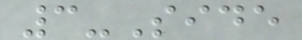3-Side
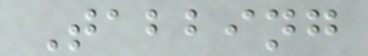Tabbing
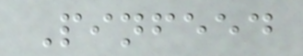Pinfeed
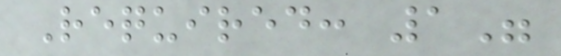Required: 1"
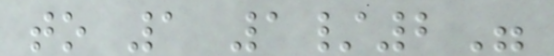to 1 1/2"
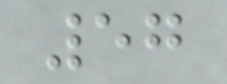57
